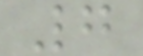7
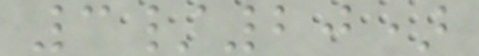3/20)
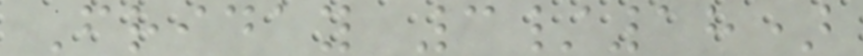Friday 3/18)
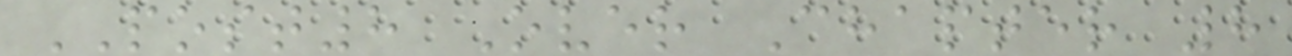POST8 Over Chapter 8
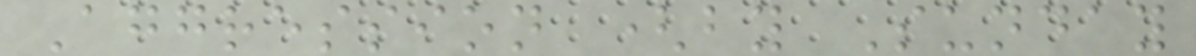Aggression (by Sunday
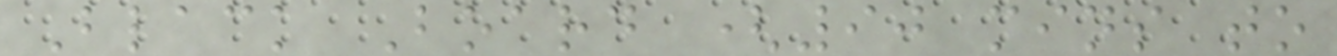Black Board (90 mins to
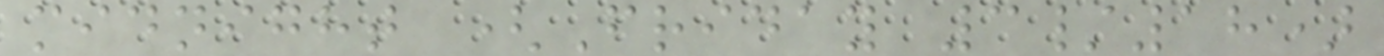midnight (Friday 3/18)
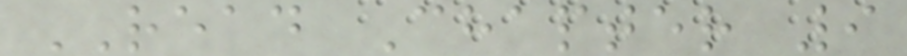READ Chapter 9
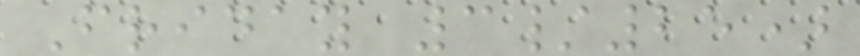Friday 3/25)
